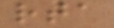rta
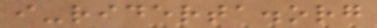i-riderta.org
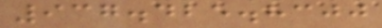937.425.8300
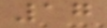17
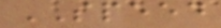SPEED
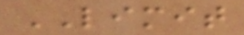LIMIT
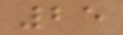25
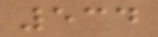534
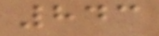843
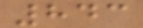843
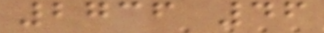2736 46
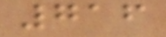716
